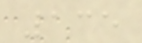135
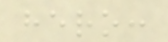hero:
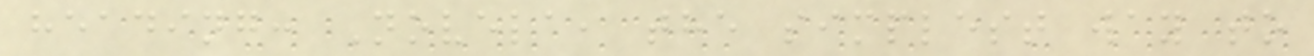heading: Novela, the simplest way to
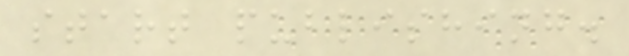start publishing.
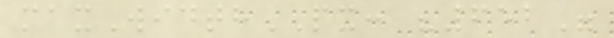maxWidthPX: "652"
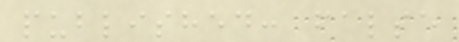published: false
